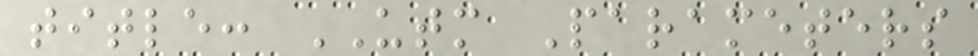title: UTM Parameters
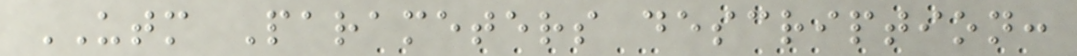UTM Parameters description:
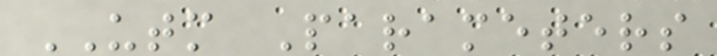UTM Parameters
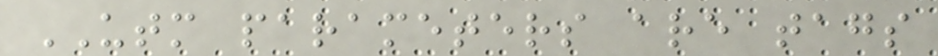UTM parameters are tags
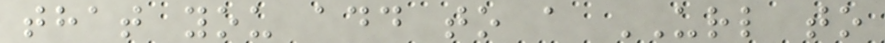that you add to a URL to
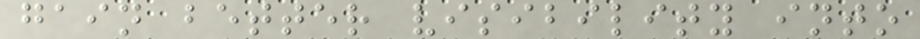gain better visibility into
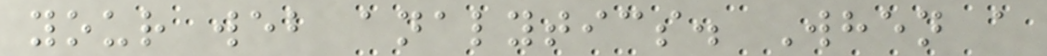your web analytics. When a
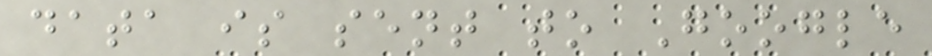data is sent to Google
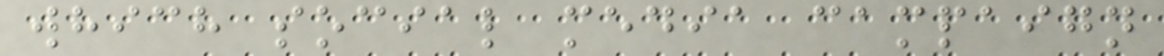which social media campaign
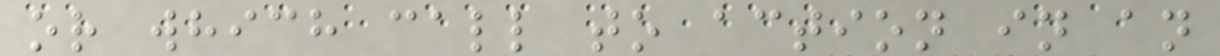or which call to action in an
